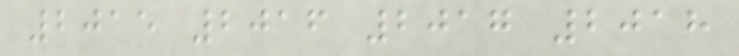2015 2016 2017 2018
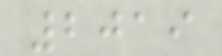2019
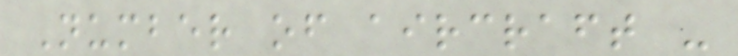Number of aircraft -
